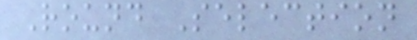Round Selection
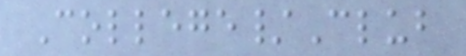College/Club
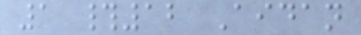1 #12 Aidan
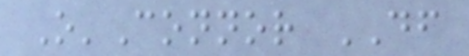O'Connor DF
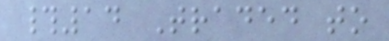#14 Traded to
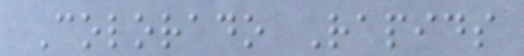Colorado Rapids
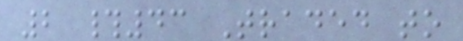2 #43 Traded to
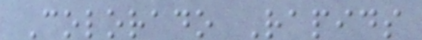Colorado Rapids
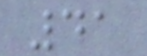41
